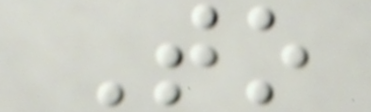To
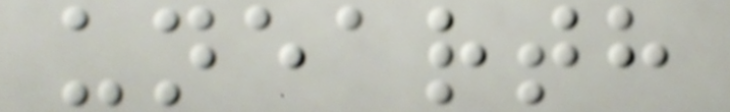unearth
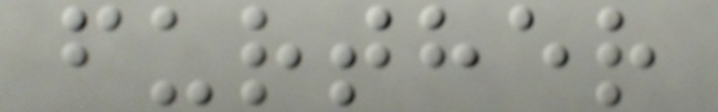further
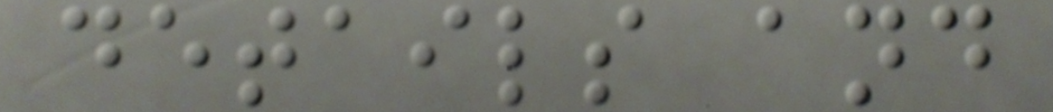details and
